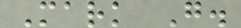Mark G.
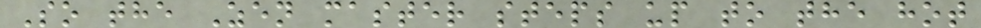So the Zen master steps up to the hot
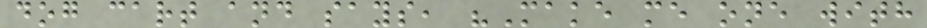dog cart and says, "Make me one with
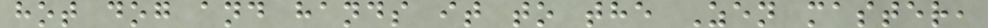hot dog and hands it to the Zen master,
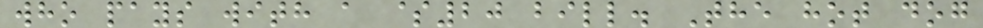who pays with a $20 bill. The hot dog
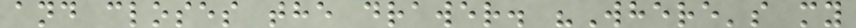and closes the drawer. "Where's my
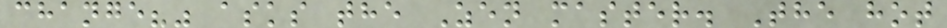change?" asks the Zen master. The hot
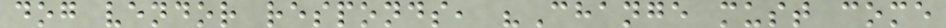dog vendor responds, "Change must come
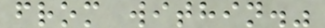from within."
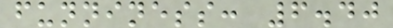funniness: 6.40
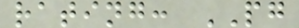rating: PG
